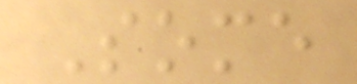Some
